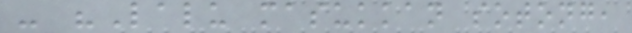- "Lalu masukkan sotong,
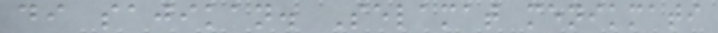di sajikan. Selamat menikmati
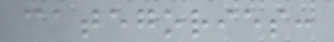categories:
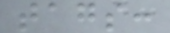tags:
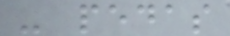- pedas
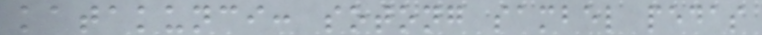katakunci: sotong sambel pedas
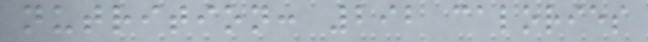nutrition: 292 calories
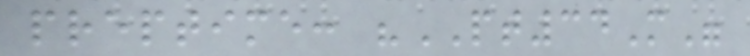preptime: "PT34M"
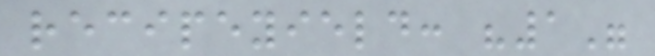recipeyield: "1"
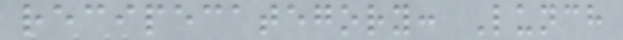recipecategory: Lunch
